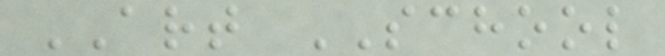ART SCHOOL
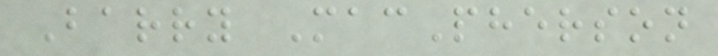Barry MacPherson
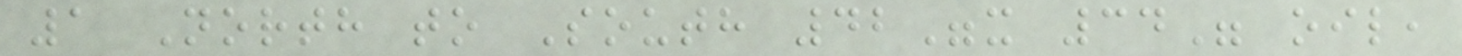1 North to South 42"x 34" oil,
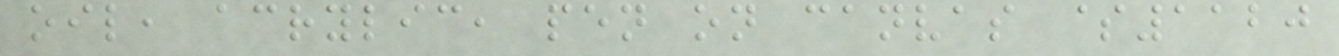oil, acrylic, pen on canvas $1120
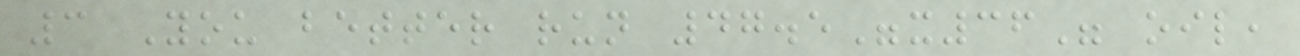3 You better run 47.5"x36" oil,
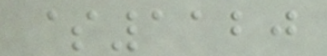$1120
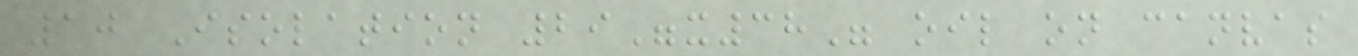10 Isolation 29"x38" oil on canvas
